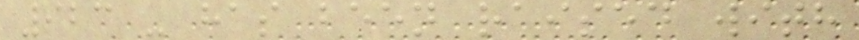923 - has been raised with
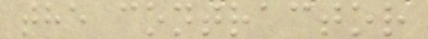the contractor
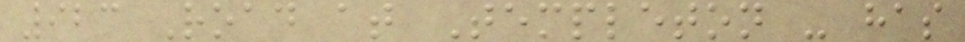923 Road at Templeton - has
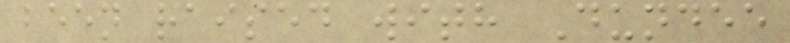been raised with Dundee
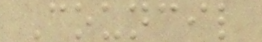Council
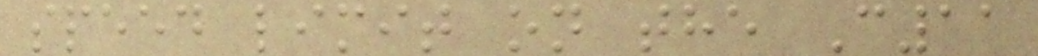speed limit on the C11
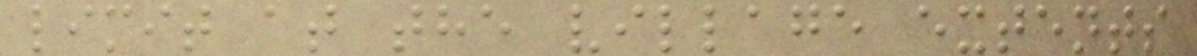limit at the village extents
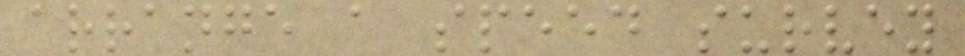arrange a speed survey
